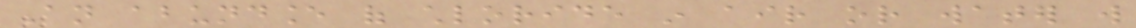An abundance of chloride in air or water will
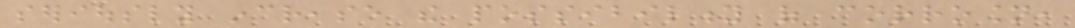seriously increase the possibility of corrosion,
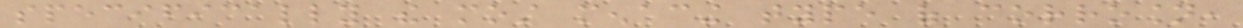specifically the most menacing type of corrosion,
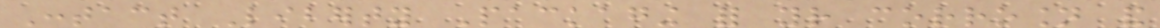Contact Liberty Packaging for your corrosion and
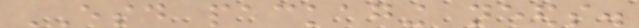ESD packaging needs.
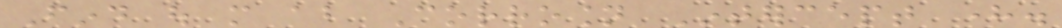Find out more about Corrosion Intercept here.
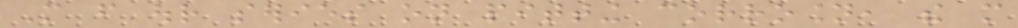More from our series on pitting corrosion, the more
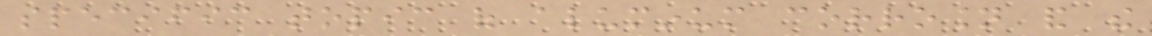specific topic of aluminum corrosion and the
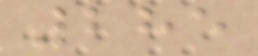285
